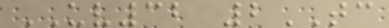UV32 2TC
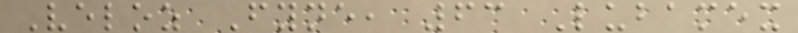Veloz Fyne, 63 Lubamex
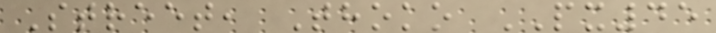Street, Thoko PX45
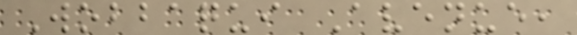Wobbaqui Avenue,
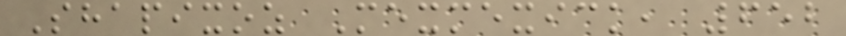Shapixoz Mexmexick, 652
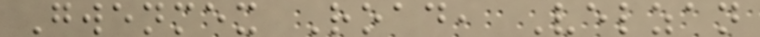Gwenmex Road, Velzan
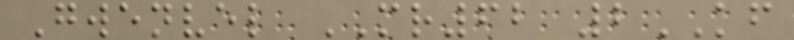Gwenvel MR62 2KF
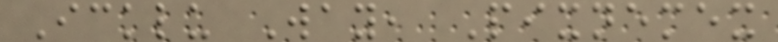Icklu Way, Pixnemex
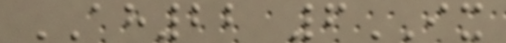AH22 6IX
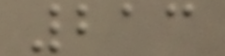213
